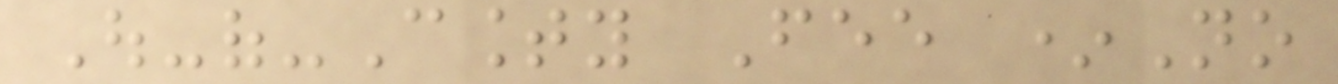Out-of-County Fee *No
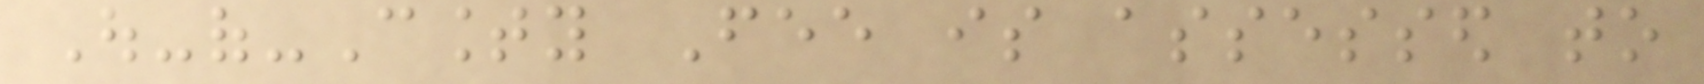Out-of-County Fee is assessed to
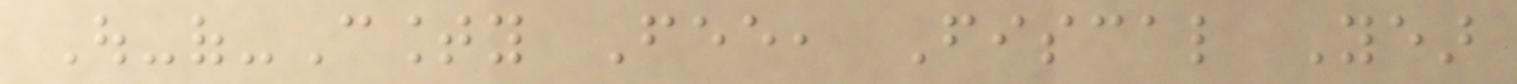Out-of-County Fee, Fiscal Year
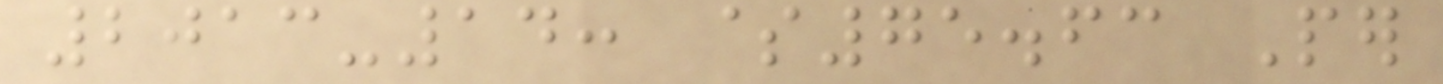2013-14: $75.63 Per
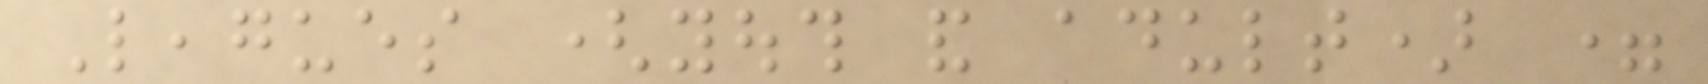Leagues (youth and adult) =
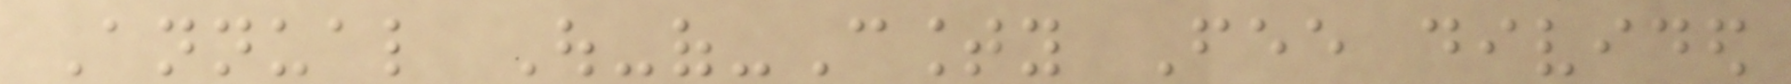Annual Out-of-County Fee divided
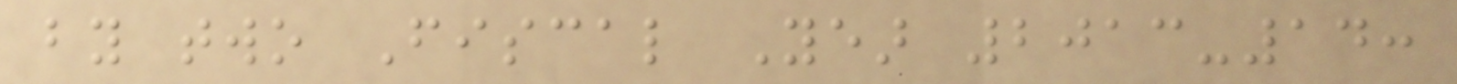by two Fiscal Year 2013-14:
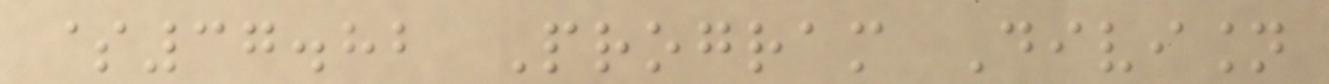$37.82 Program Division
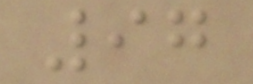97
